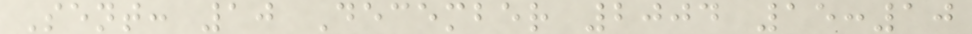Sent: 10 December 2004 15:10
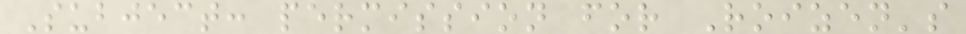Subject: permission for Roizen's
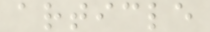article
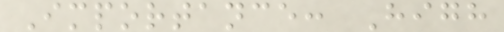Importance: High
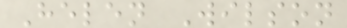Helen Wilson
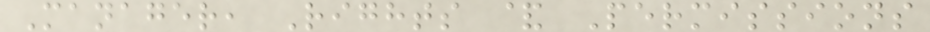Manager, Rights & Permissions
